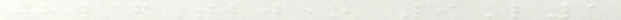jh/fTvj* 9L1
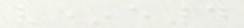v*e4
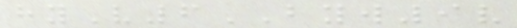hyV6BYW9v
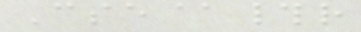Cse@#r
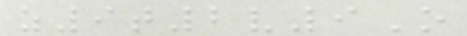z9t2v9O
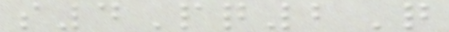s4Pq2Q
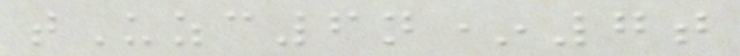tUzc6n*7t
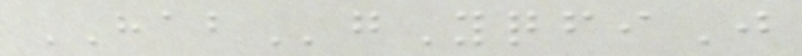HABgYqfiJ
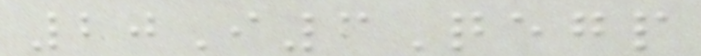20I6Qegp
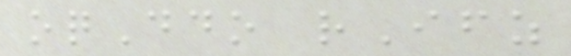oqDdo rIfz
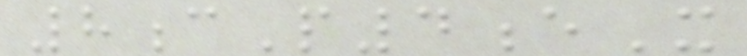8cP4eX
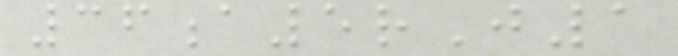36a5rJ1
